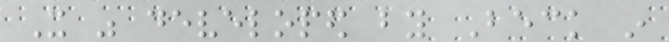It was developed by Beck in
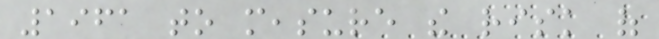1961 to measure the risk of
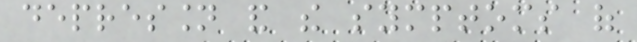depression and the symptoms of
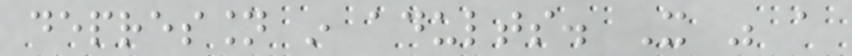depression in adults. It was a
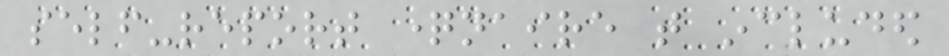self-report questionnaire that included
